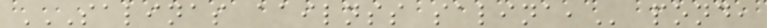SALINAS AAILNSS SALINA, pond,
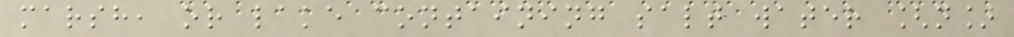marsh, or lake containing salt water [n]
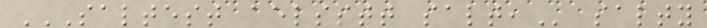SALTEST AELSSTT SALT, salty
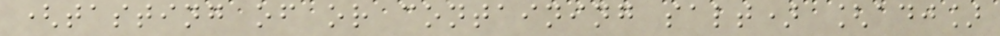(tasting of or containing salt) [adj]
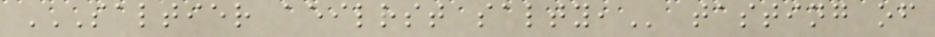SALTIER AEILRST SALTY, tasting of
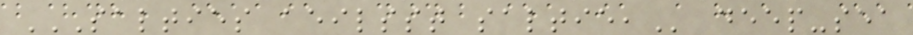SALTIES AEILSST SALTIE, deep-sea
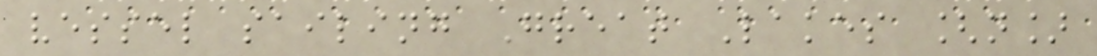vessel sailing Great Lakes [n]
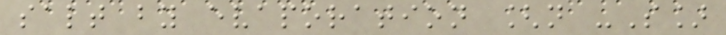salt by evaporation [n -S]
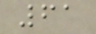61
